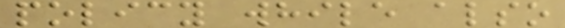policy while also
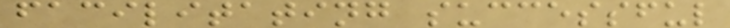facilitating successful
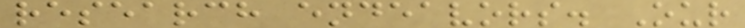research endeavors. Our
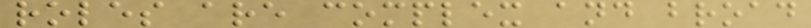roles are complex and broad
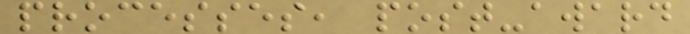processes, post-award
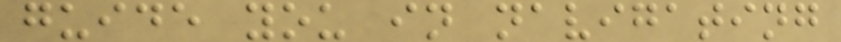guide you in navigating
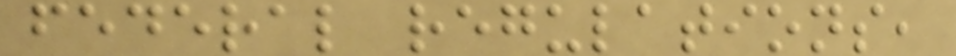federal regulations,
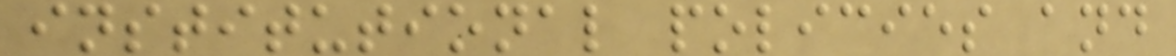institutional policies and
